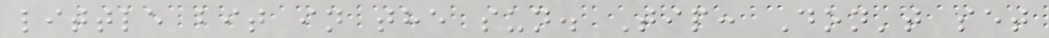little bit in the sun. Tip: Don't set
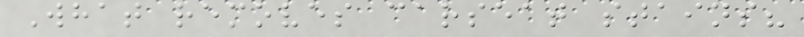What removes carseat stains?
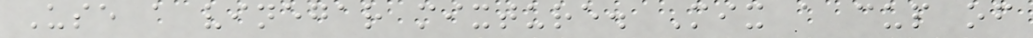Use a vinegar mixture. Mix a cup of
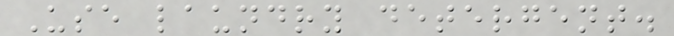Use laundry detergent.
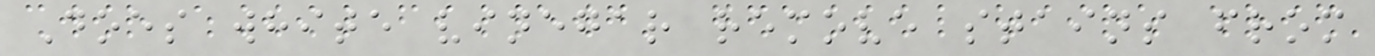Does white vinegar remove stains from
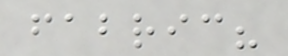fabric?
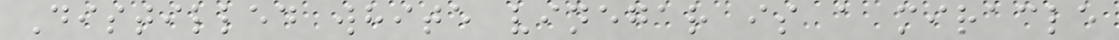Distilled white vinegar is a miracle
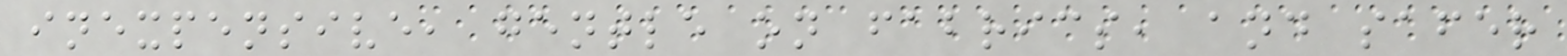inexpensive, gentle on fabrics, and safer
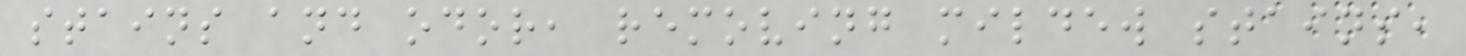stains and odor, removing mildew stains,
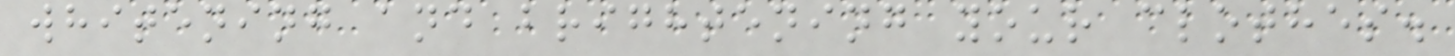whitening and brightening your clothes.
